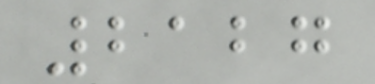2127
